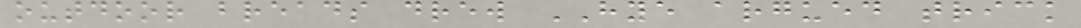outdoor breads drew HYE argued trick
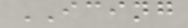ICING
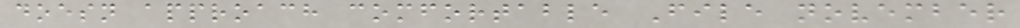doesn approach comfortable File november
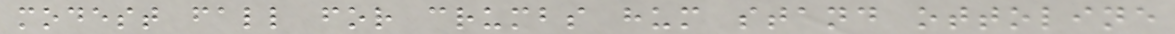modest fall for crumbs hum stand ottoline
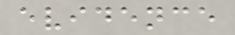evidence
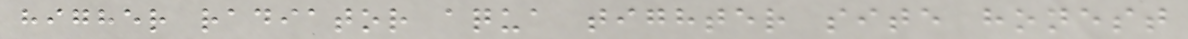higher radiator aqua tighter site honest
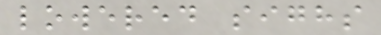lowered sighs
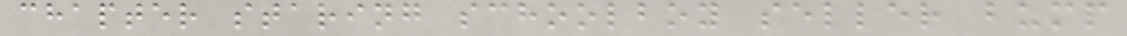chapter staring schoolboy seller bump
